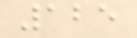125
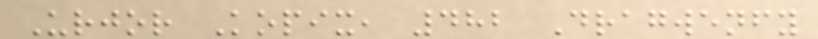Urjor Kopix, 482 Dragwenfy
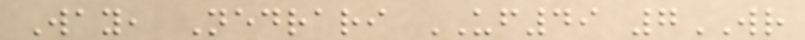Way, Nedrari UF49 7WR
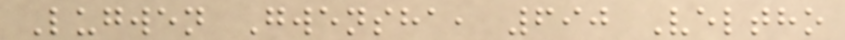Lugwen Gwensha, 690 Veltho
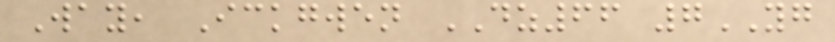Way, Ickgwen DZ66 7YG
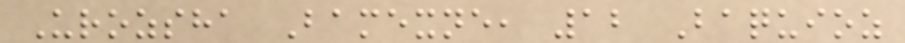Urozsha Bamexne, 12 Baquioz
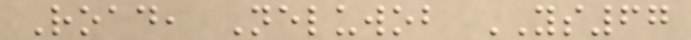Road, Neluwob YS67
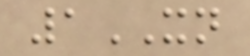1XN
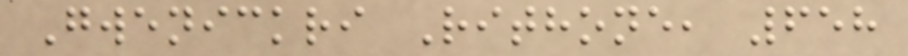Gwenickri Rithone, 658
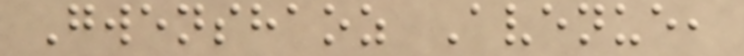Gwenshaoz Avenue,
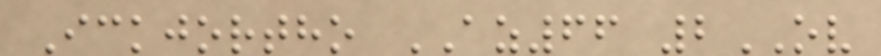Ickjortho AZ66 2OV
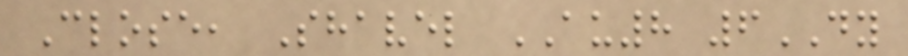Close, Shavel AU8 6DY
